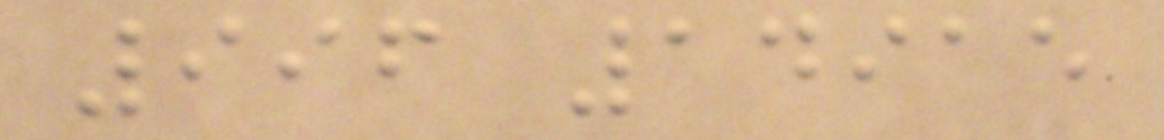996 14915
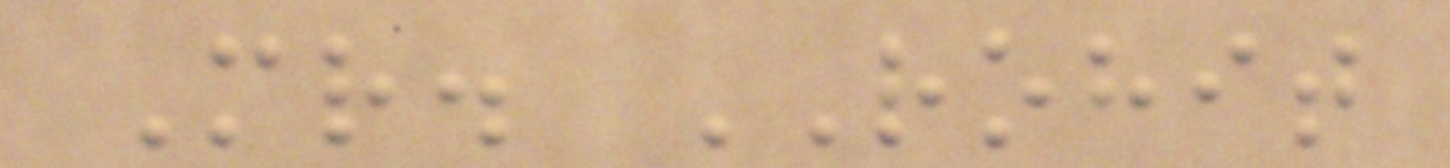Mr. ROHIT
